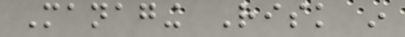Managing Risk in
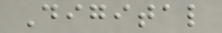Digital
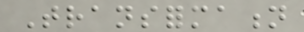Transformation
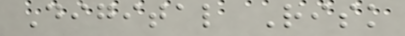Digital Risk
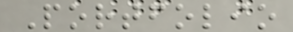Portfolio
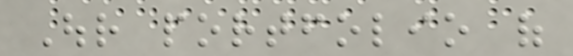Our portfolio of
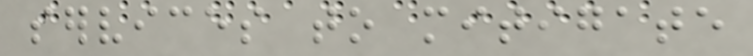services to mitigate
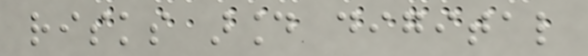risks around digital
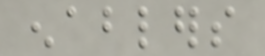enablers
